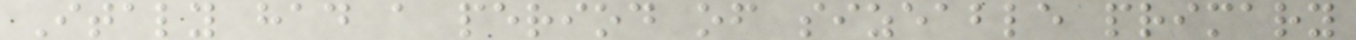Italy had a period of sizeable primary
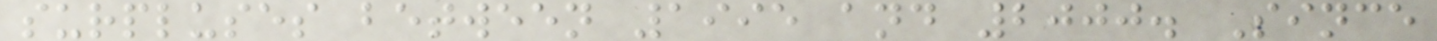surpluses between 1995 and 2000. Since
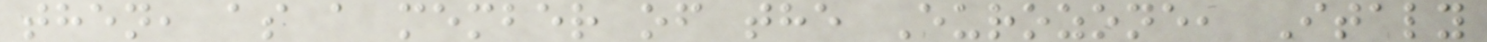then, as a member of the Eurozone, Italy
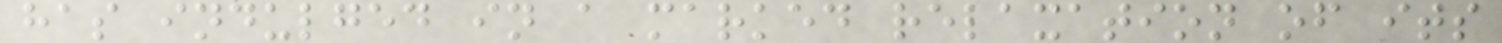has indulged in a marked relaxation of its
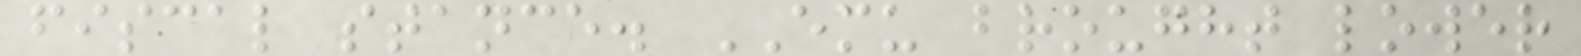fiscal stance. EMU brought lower
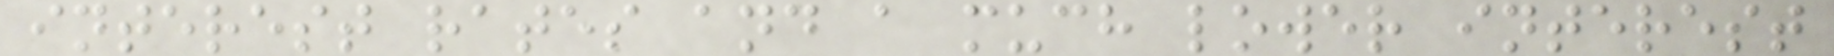interest rates and a much lower interest
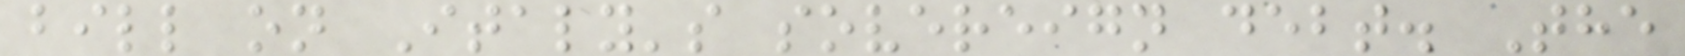bill on Italy's sovereign debt. The
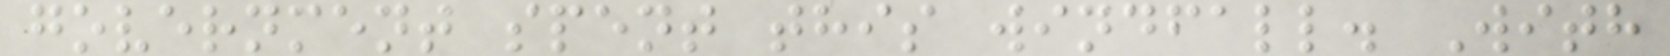government spent this windfall. With
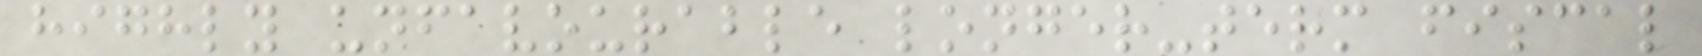highly unfavourable longer-term fiscal
